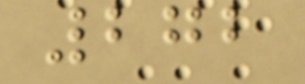272
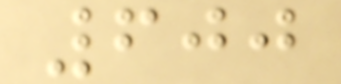600
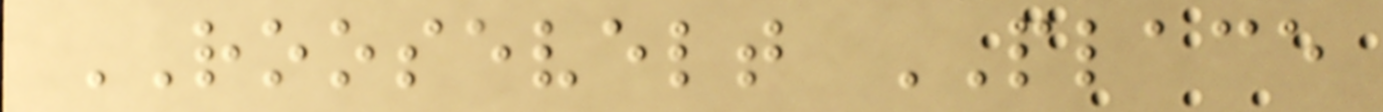ROOSEVELT PLACE
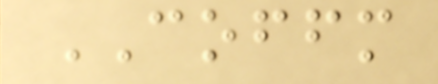COFFM
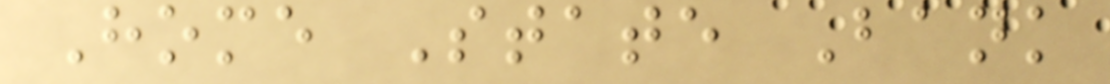Home State Bank
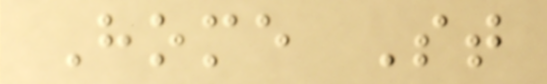Home St
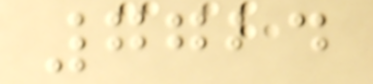7724
